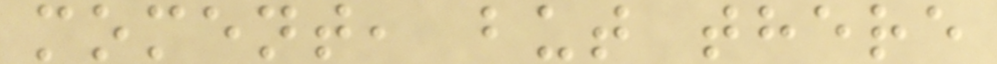moment, but there
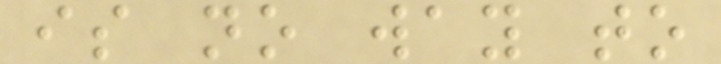is no way to
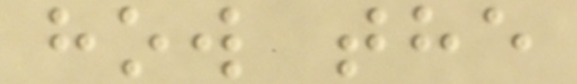how the
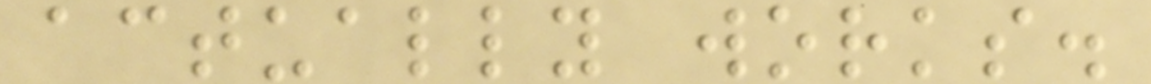actually works.
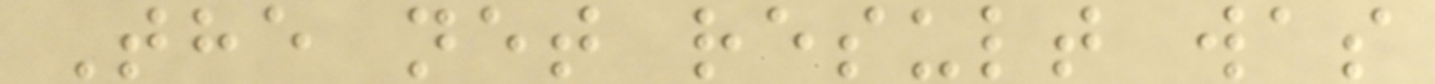The net result was
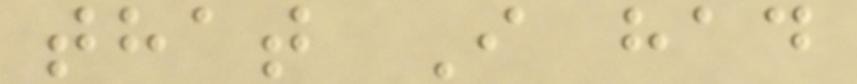that I had
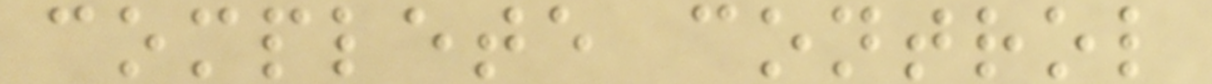complete control
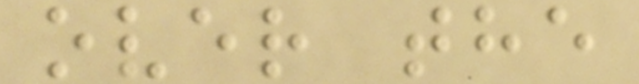over the
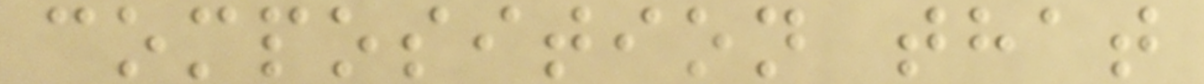composition that
